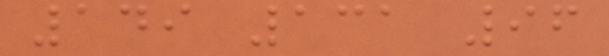149 131 96
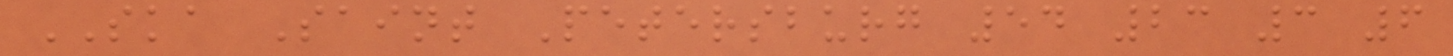SKA Saint Petersburg 54 23 3 6
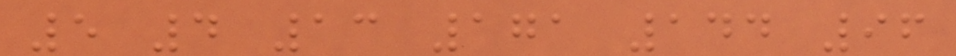5 4 13 171 144 96
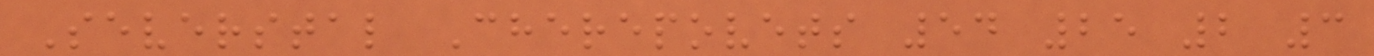Severstal Cherepovets 54 25 2 3
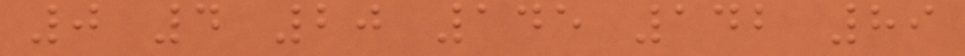0 4 20 145 142 89
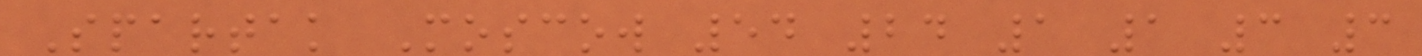Spartak Moscow 54 24 1 1 3 3
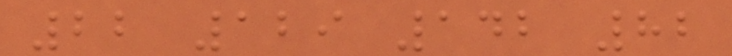22 129 142 82
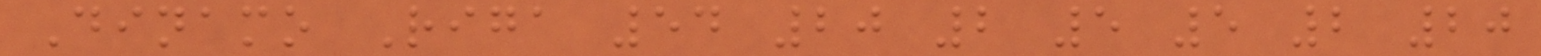Dinamo Riga 54 20 2 5 5 2 20
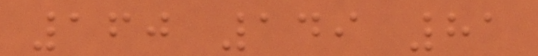160 149 81
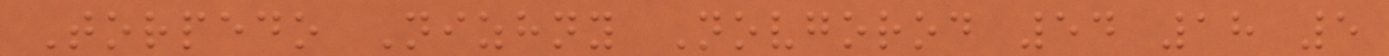Torpedo Nizhny Novgorod 54 18 5
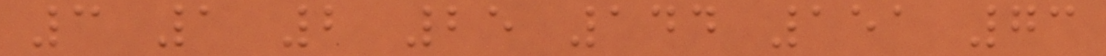3 1 2 25 144 151 73
